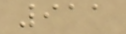911
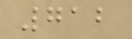712
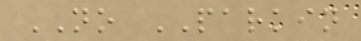NO PARKIN
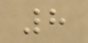8
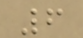6
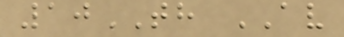10TH AV
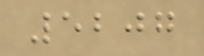5207
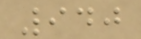940
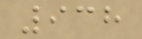938
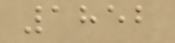1852
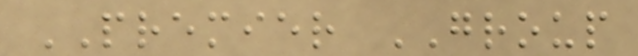PREMIER GROUP
